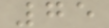75
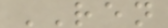REN
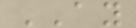AY
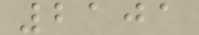2101
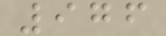976
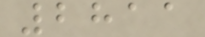2811
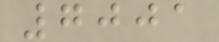7001
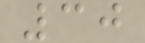30
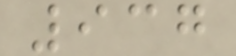937
